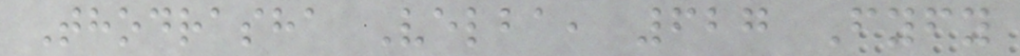Thodrasha Velba, 627 Fyfy
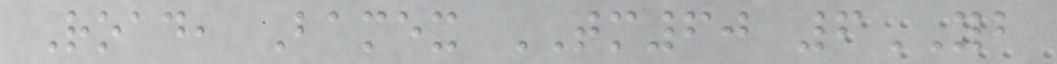Road, Bamex TM60 6YB
